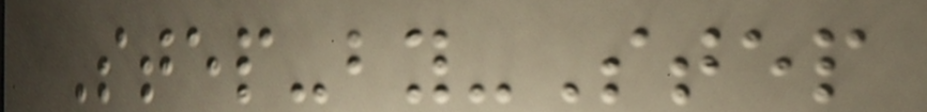Step-by-Step
